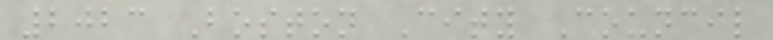2023 Boston City Council
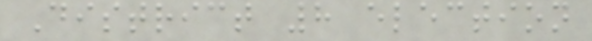District 8 election
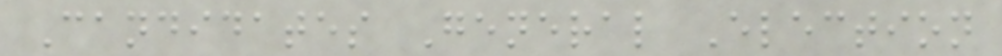Candidates General Election
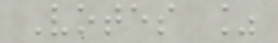Votes %
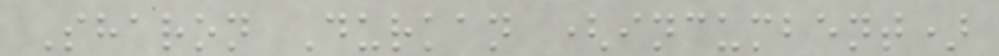Sharon Durkan (incumbent)
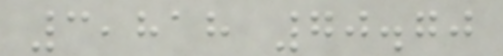3,818 70.70
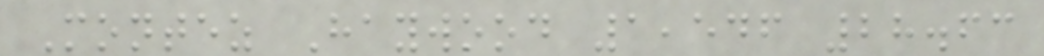Montez Haywood 1,546 28.63
